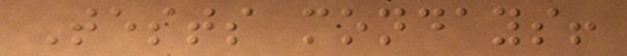Tests mondays!
